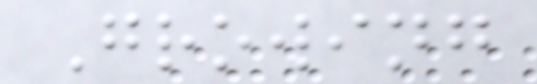Growing
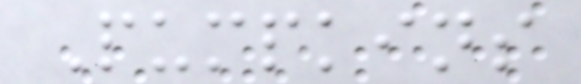Pumpkins
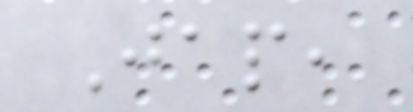Jap,
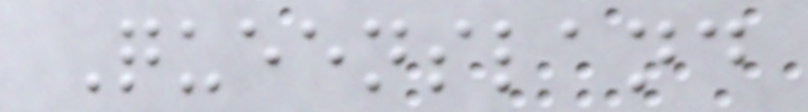Queensland
